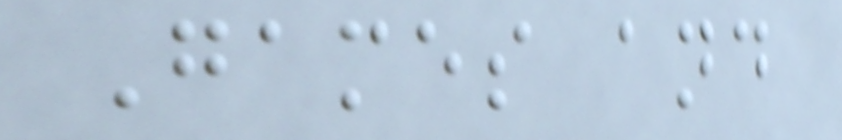Games and
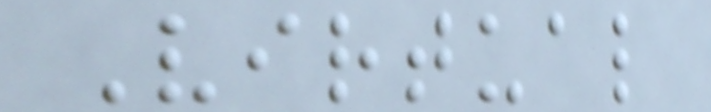Virtual
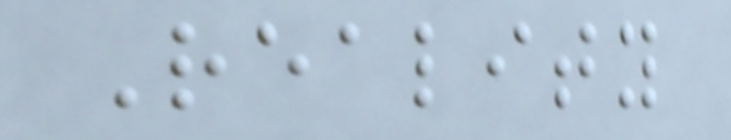Reality
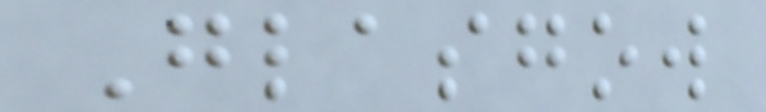Glasgow
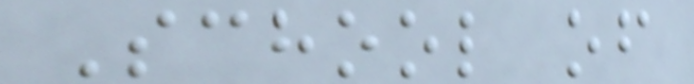School of
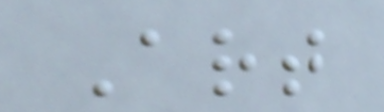Art
